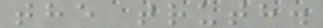the truth.
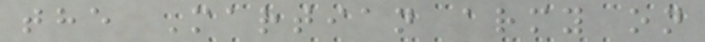the Martian army on
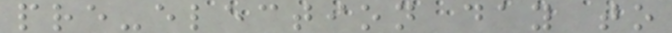pre-election day to
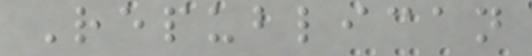Republican
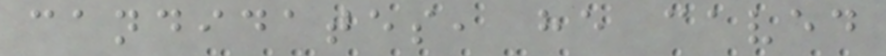candidates, he caved
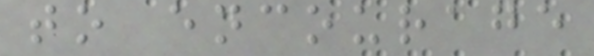to encourage
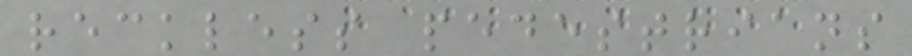reckless pedestrians
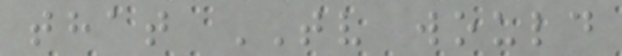that TV would
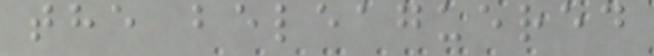the beleaguered
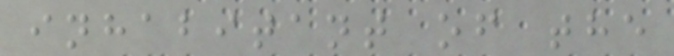inhabitant of the
